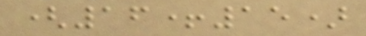(16+15)
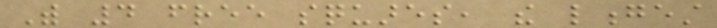With 4 free squares, the longest
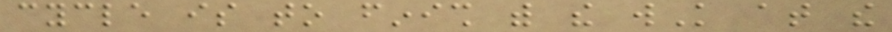cycle is to finish with the wK at the
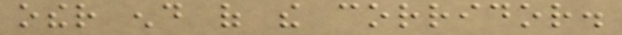other end of the corridor.
